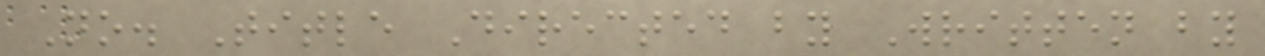No. Title Directed by Written by
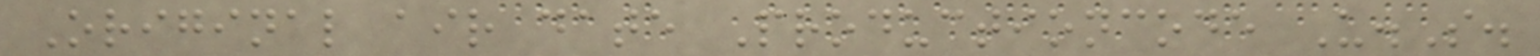Original air date Productioncode U.S.
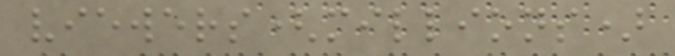viewers(millions)
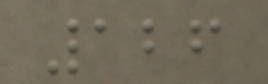126
